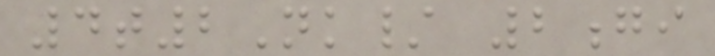4t2Nk/ 2gi
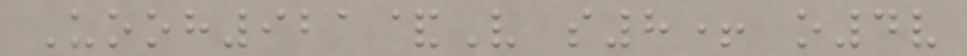Uooh921&V s8+ o4v
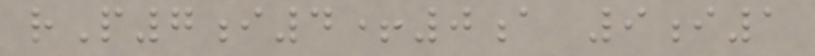rP7i4+0a 9i1
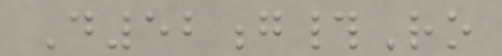D52g#Ro
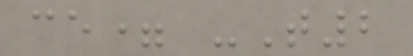ce= -T2
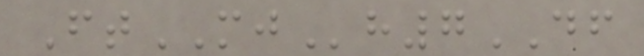FtMJh7DF
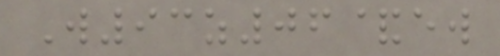W93z06&ew
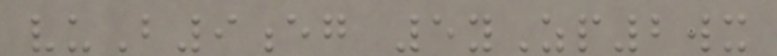vuB9eg 5yZp2wx
